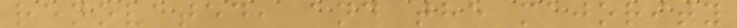renovated, and the majority
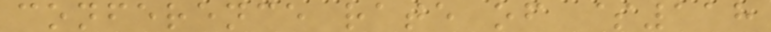conference rate of $118
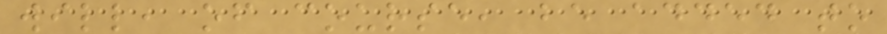will, of course, be added to
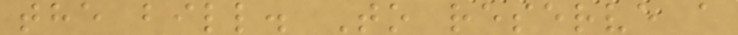the bill. To reserve a
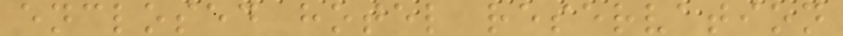enclosed hotel reservation
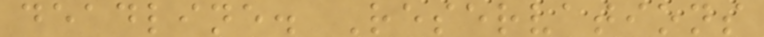deadline. Reservations
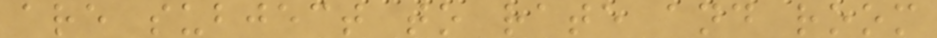are subject to rate and room
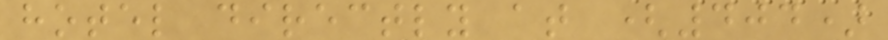hotel directly at (404)
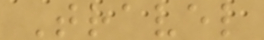Travel
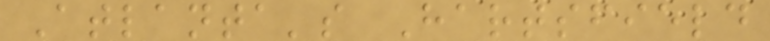Atlanta's Hartsfield
